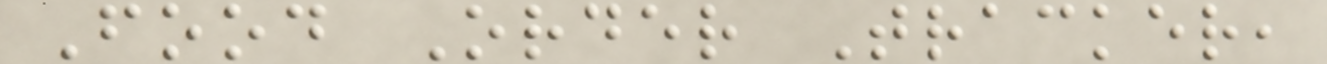Food Order Tracker,
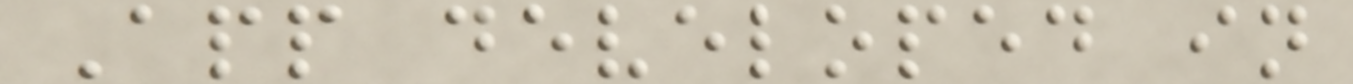App developed in
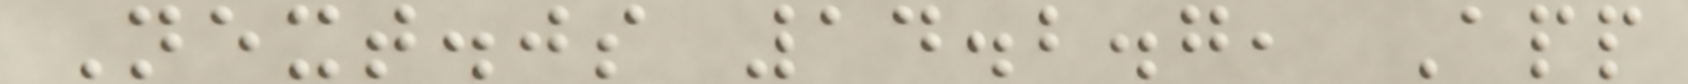Next.js 14.2.7, App
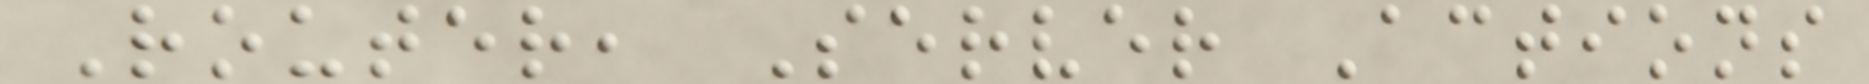Router, Server Actions
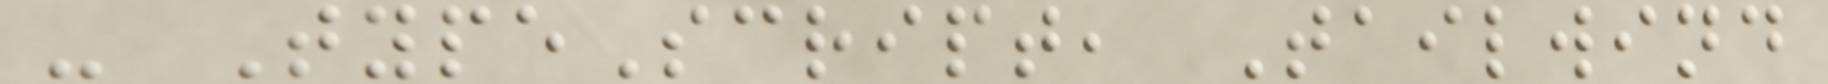- TypeScript, Tailwind
